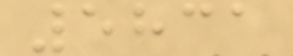5831
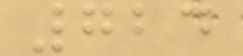724
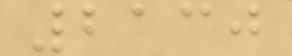2130
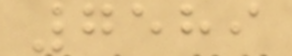7589
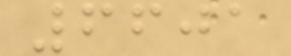6601
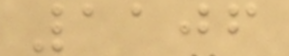1106
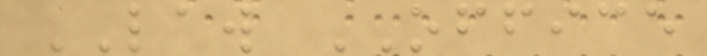LAW OFFICE
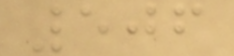506
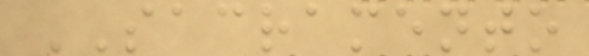SACRAMENTO
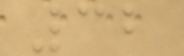32
